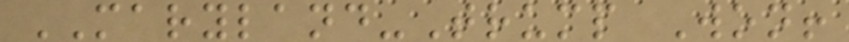MARYLAND-Trump Won!
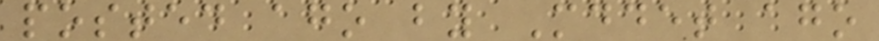posted ago by Mddet ago
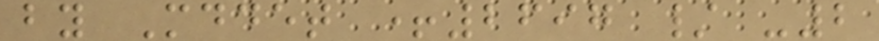by Mddet +2697 / -2
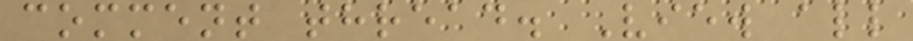comment thread. View all
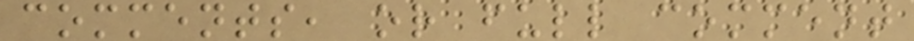comments, or full comment
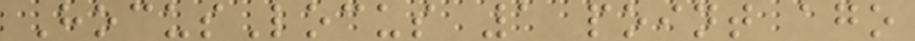HocusLocus 1 point ago
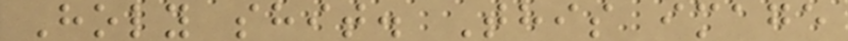Holy shit. This image
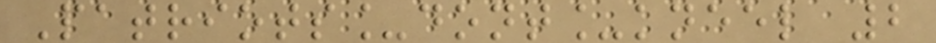Patriots_dont_kneel 2
